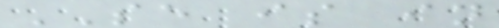SE is in
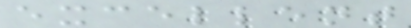excellent
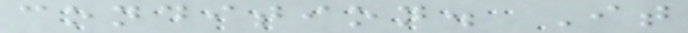condition. It
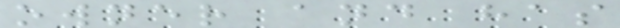owner and has
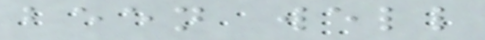been well
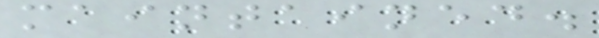maintained.
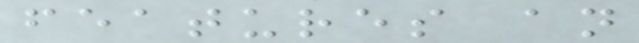features an
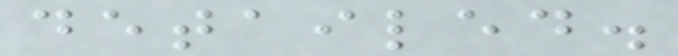detailed.
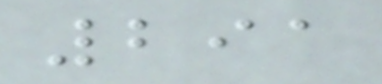291
